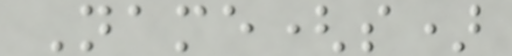Name(s)
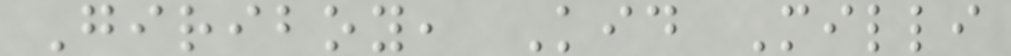Giriboy, Kid Milli
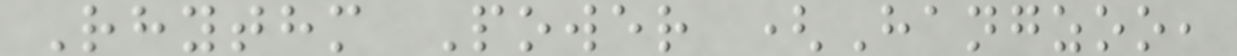Rhythm Power (Hangzoo,
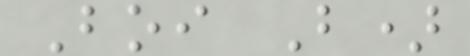Boi B)
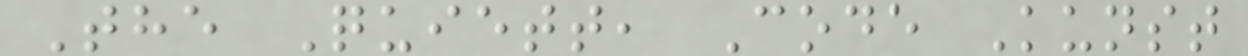The Quiett, Code Kunst
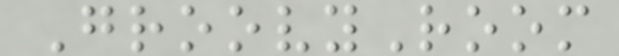GroovyRoom
